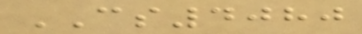CS4080
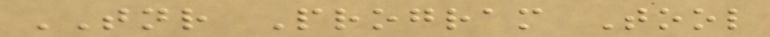TNR Program Tool
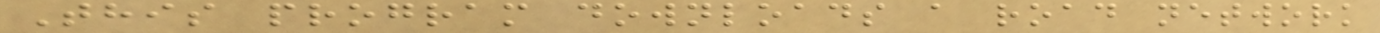This program downloads a road network
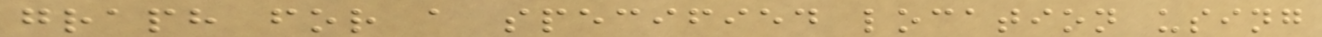graph for a specified location using
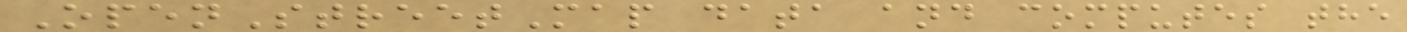OpenStreetMap data and computes the
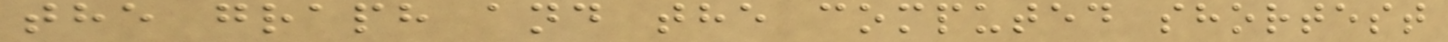the graph and the computed shortest
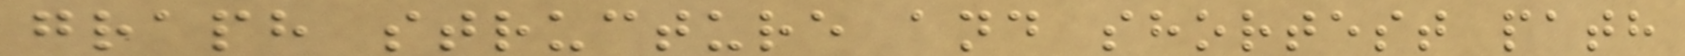graph structure and shortest path
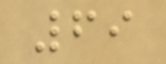69
